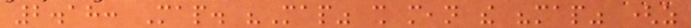2.18: Map. "Map" shall mean the "map" (as
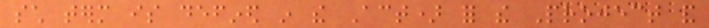such term is defined in the Act) for the Project and
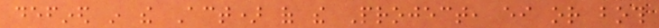defined in the Act) of the Project, either or both
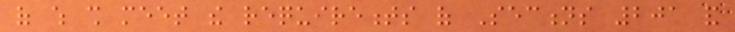of which shall meet the requirements of Sections 201 and
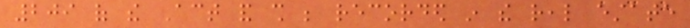209 of the Act and shall be recorded in the real estate
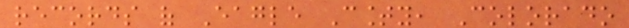records of Eagle County, Colorado
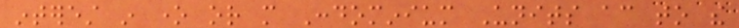interest in one or more Condominium Units according to the
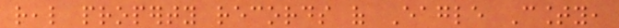real property records of Eagle County,
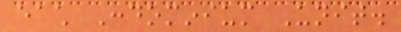each Condominium Unit.
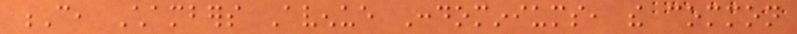C, Chambers Avenue Condominiums, the common
